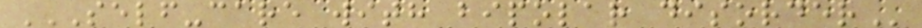SELF-CARE WITH BIPOLAR DISORDER
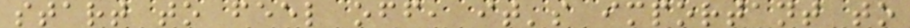start to feel off, it's important to
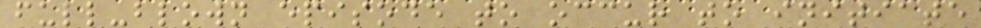full-blown episode to occur to initiate
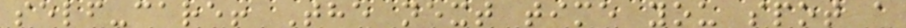self-care! The next time you spot a
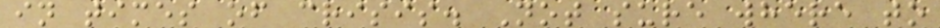in times of crisis. Not sure where to
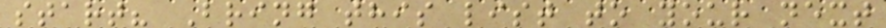start? Bring this list to your next
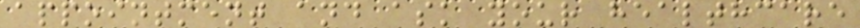appointment and ask your healthcare
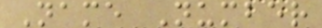Name Number
